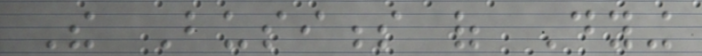The Business of Dying
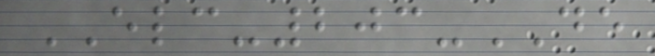ELC-203-DE
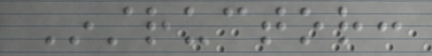Instructor:
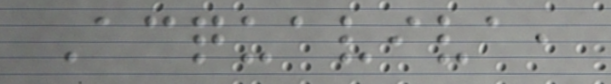Acquaviva,
